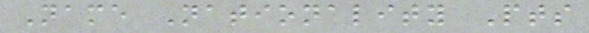Name Nationality Pts
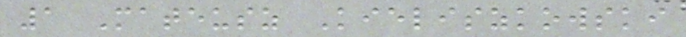1 Mateusz Kieliszkowski
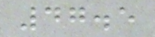47.5
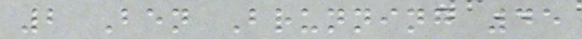2 Ben Brunning 45
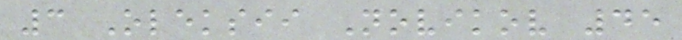3 Oleksii Novikov 45
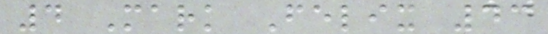4 Mark Felix 43
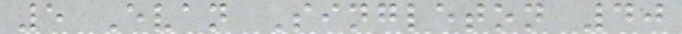5 Evan Singleton 40
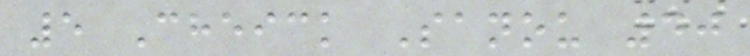5 Cheick Sanou 40
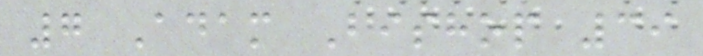7 Adam Bishop 39
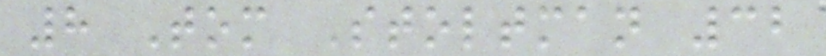8 Tom Stoltman 32
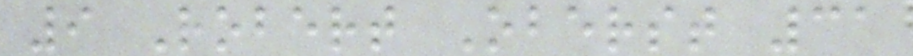9 Robert Oberst 31
